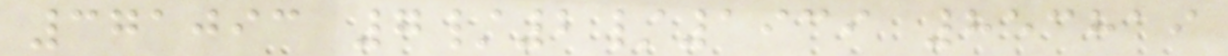371093 7/2/1939 853819
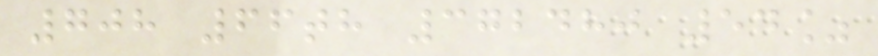708 66th 372480 54%
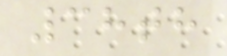38th
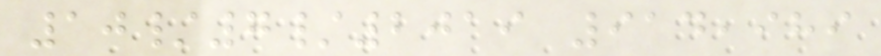10/7/2019 914,989
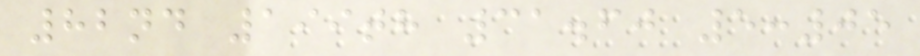82nd 199th 31.60 5:05
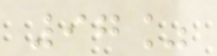97%
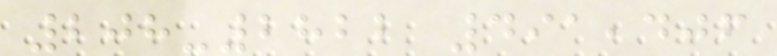208-2822 491,406
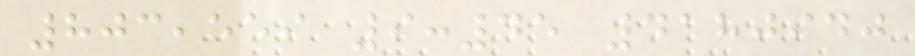803,559 9:45 4180940
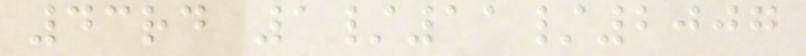43rd 1/11/2007
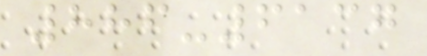886-6137
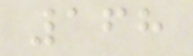168
